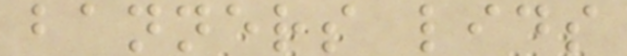banners lids
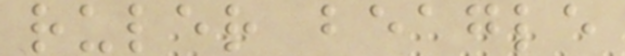ruler beagle
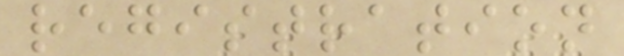registration
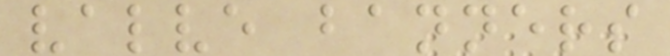valve banners
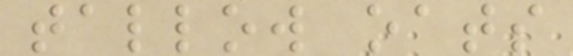tallow oats
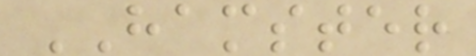HAMSTER
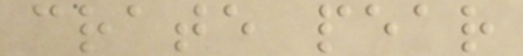crate pear
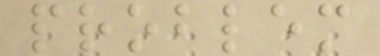problem
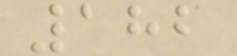182
